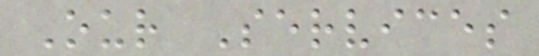Our Services
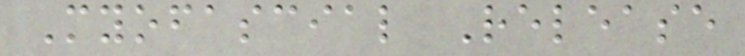Myofascial Release
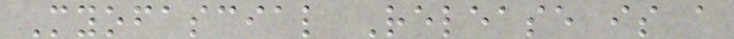Myofascial Release is a
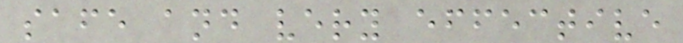safe and very effective
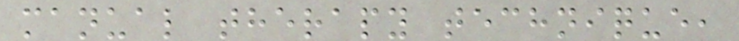manual therapy technique,
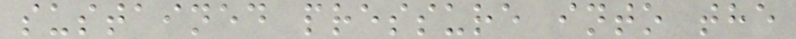sustained pressure into the
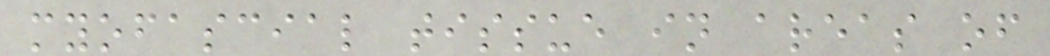myofascial tissue in areas of
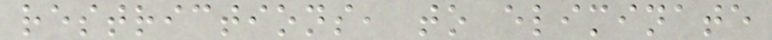restrictions, to eliminate
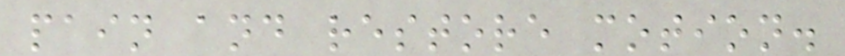pain and restore motion.
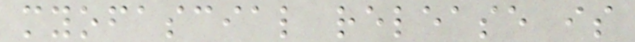myofascial release is
